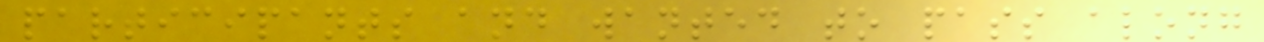participants and wanted to pass along
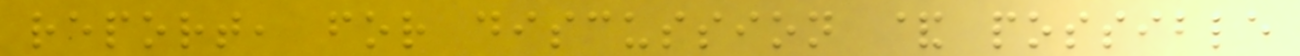report, for discussion & possible
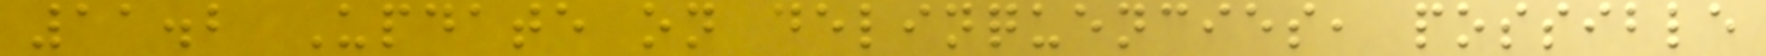11.2 Update on delinquencies, possible
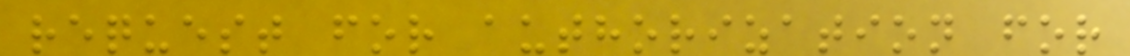request for authorization for
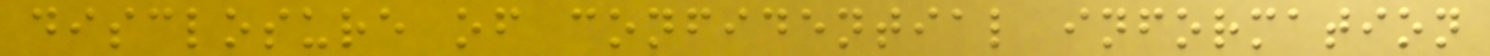disclosure of confidential information
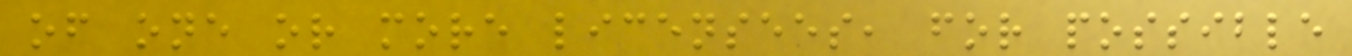of one or more licensees, for possible
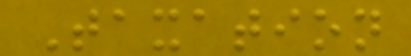Taxation
